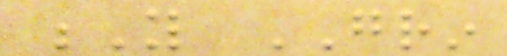Y GRIN
